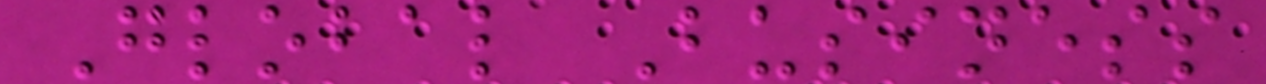Global Business
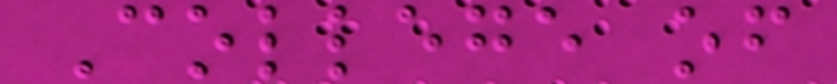College of
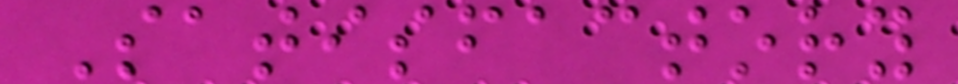Satisfactory
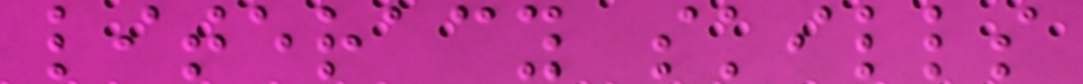literacy skills
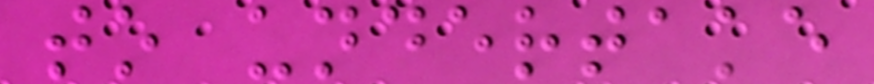to undertake
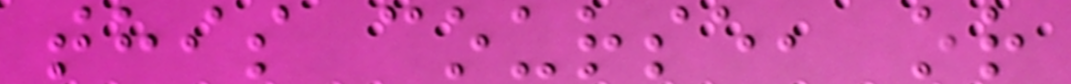this course, or
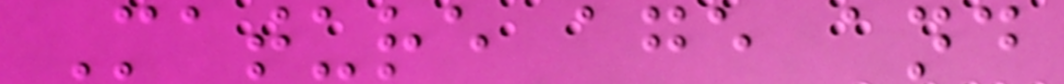Mature age and
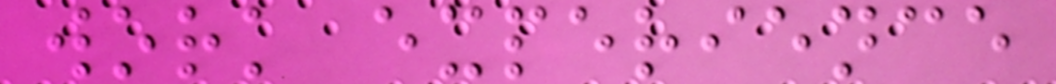work experience
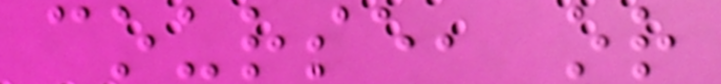course, or
